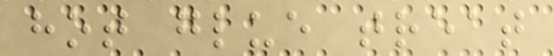hot glue treat
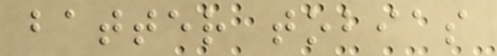batter tobias
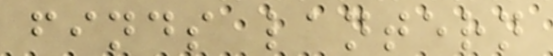finds lantern
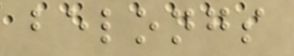belongs
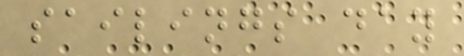sailings day
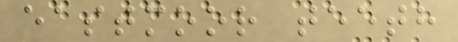eastmoor teeth
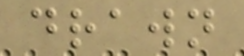drawn
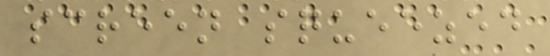screen squeezed
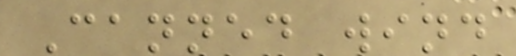Canned wind
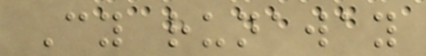Cy runaway
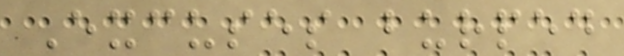Excuses burped
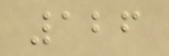126
